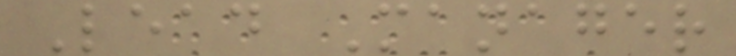Lead Manager
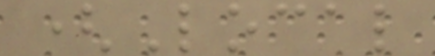(Local
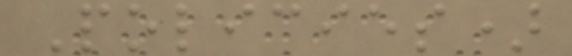Policies)
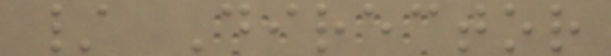/ Director
